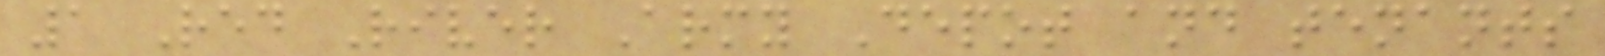1 Red River Army Depot and tenants
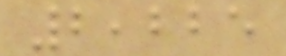2,225
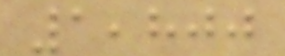1,800
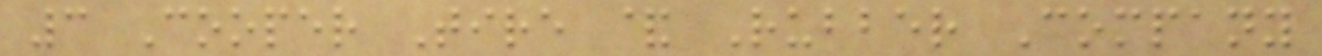3 Cooper Tire & Rubber Company
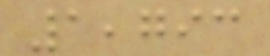1,793
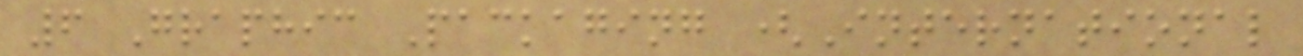6 Graphic Packaging (International
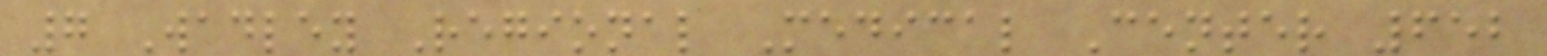7 Wadley Regional Medical Center 652
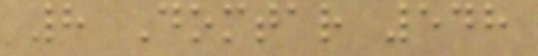8 Domtar 548
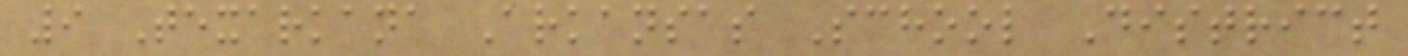9 Texarkana Arkansas School District
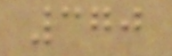370
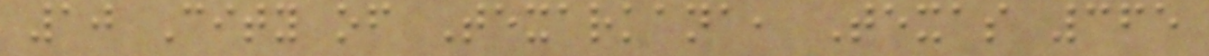10 City of Texarkana, Texas 365
